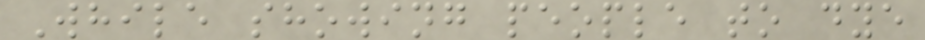While showing people to dye
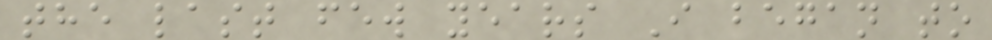the last few years I began to
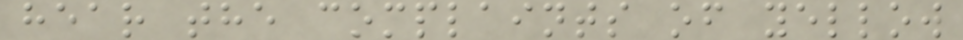hear the complaints of yellow
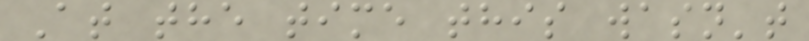At the time this wasn't
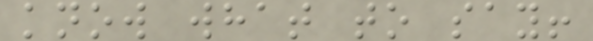know what to say!
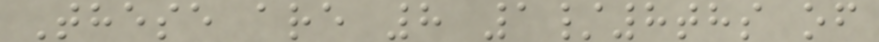These are 8 1/8ths of
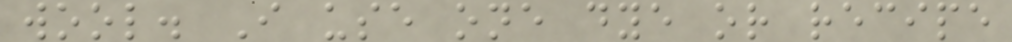wool. I use one dye or recipe
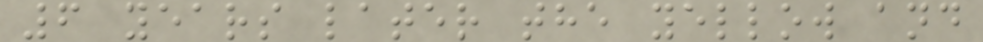6 years later the yellow and
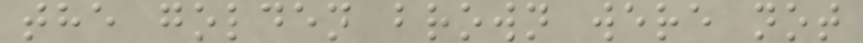the golden brown were not
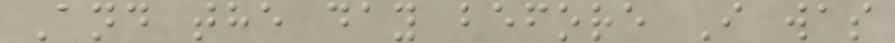And the day before I was
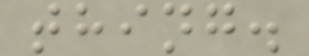thing.
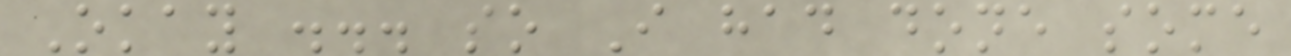Okay ... so I had done some
